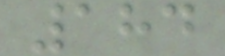184
